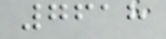7618
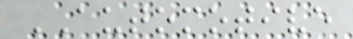AUTOMOTIVE
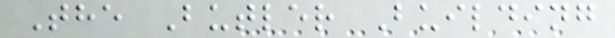The Butler Building
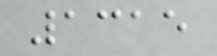1315
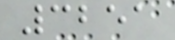3251
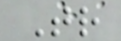Tr
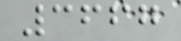3667
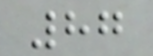87
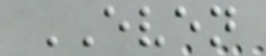EVEN
